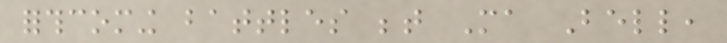forthcoming battles between Ma Bell,
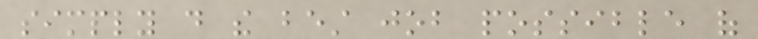simply do the best job possible of
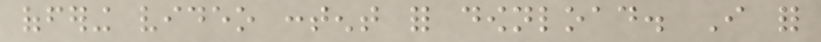offering video content for download. I for
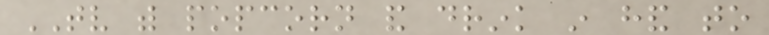TV with popcorn and drink in hand to
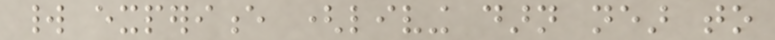world experience (living darn near to
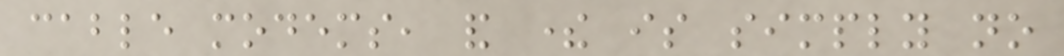cable modems, and there is simply no
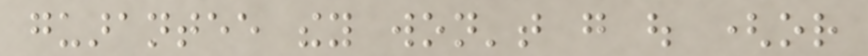guarantee they won't go out (or
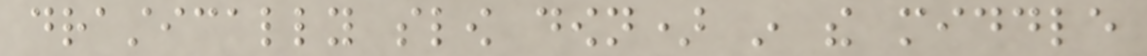drastically slow down) in the middle
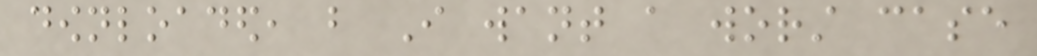downloaded, but I want a worst case
